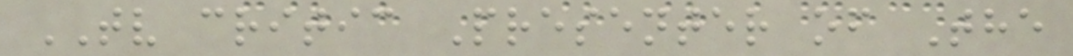TV critic Presenter of The
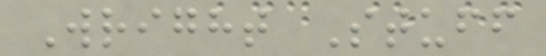Wright Stuff
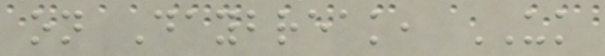on Daybreak, UK
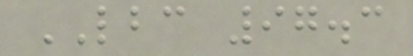LBC 97.3
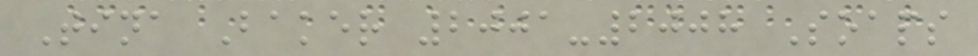Tina Baker 2001-2008 Soaps
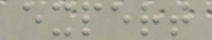expert
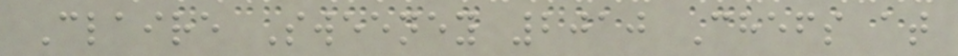Claire Sweeney 2010 Chefs at
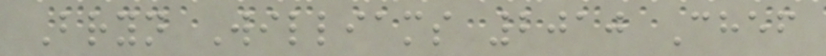Bryn Williams 2010 Chef
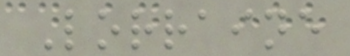Lorraine
